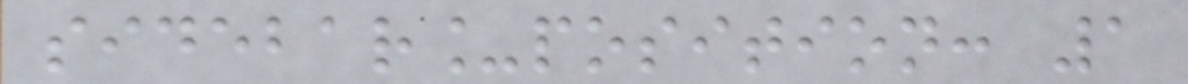sidebar_position: 1
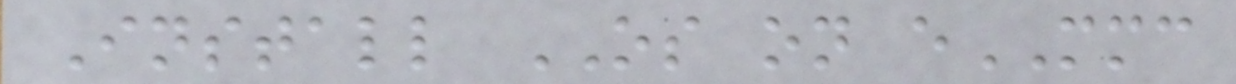Install OS on eMMC
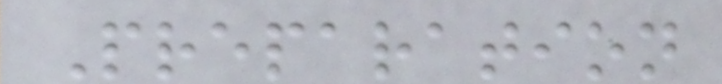Preparation
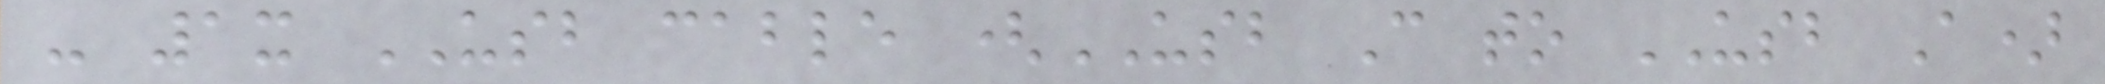- 1x USB cable (USB C to USB A)
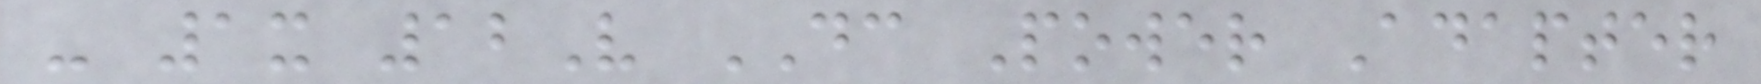- 1x 12V DC Power Adapter
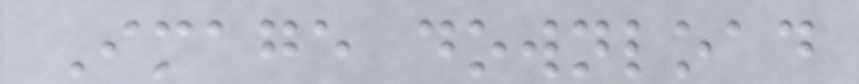Image download
